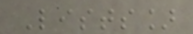Lists]
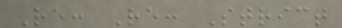Re: Re: Strict
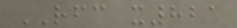RFC x821
